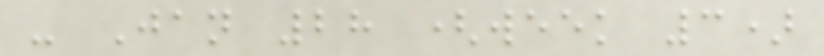- Jan 28 (week 3)
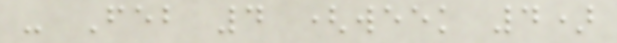- Feb 4 (week 4)
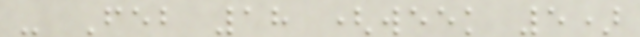- Feb 18 (week 5)
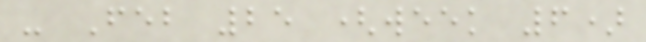- Feb 25 (week 6)
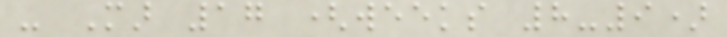- Mar 17 (weeks 8-9)
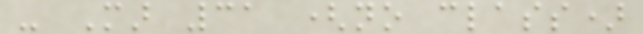- Mar 31 (no class)
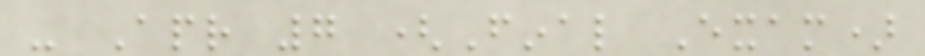- Apr 7 (Final Exam)
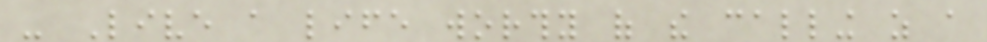- Live a life worthy of the calling as a
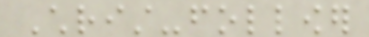Christ-follower
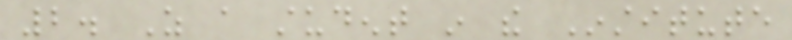2. As a student in the Institute
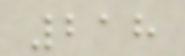218
